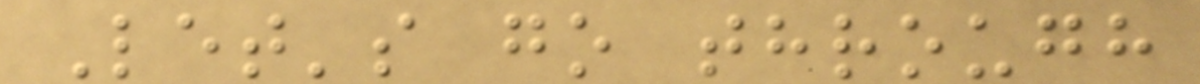Let's go through
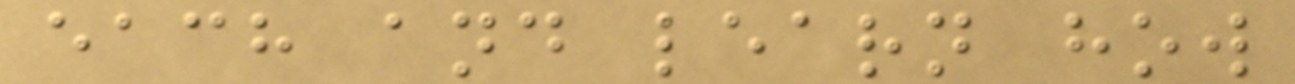each and learn how
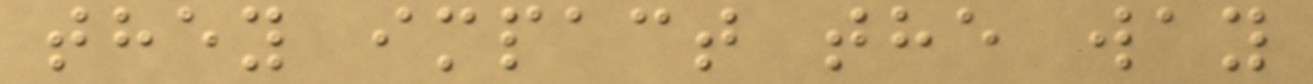they impact the way
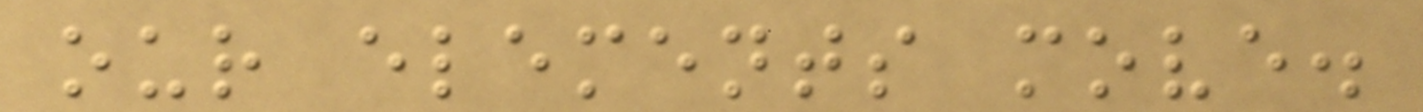our elements move.
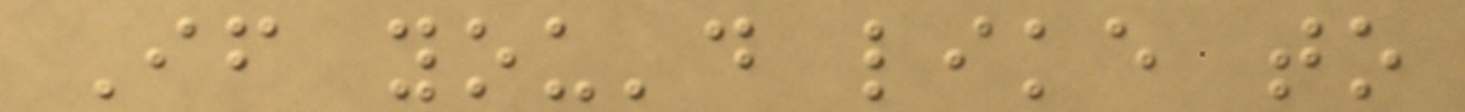If you'd like to
